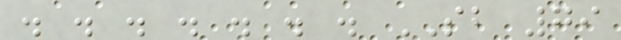. . . . . . . SB 79
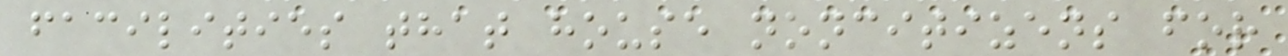facilities that house noncitizens for
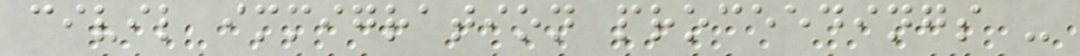civil immigration proceedings -
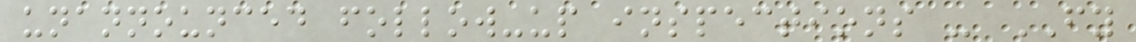unannounced follow-up inspections - FY
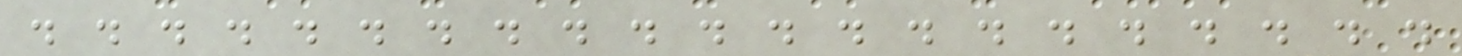. . . . . . . . . . . . . . . . . . . . .
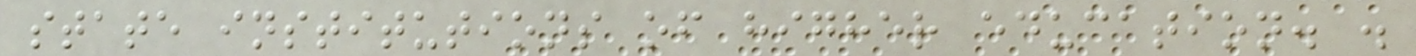state institutions of higher education. .
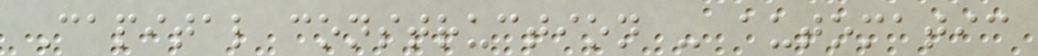Capital construction - automatic
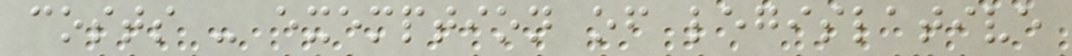costs - exemption of legislative
